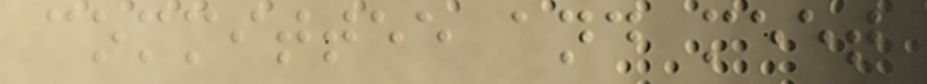committee and meet
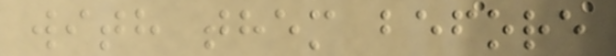with them before
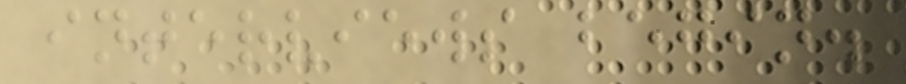interviews begin.
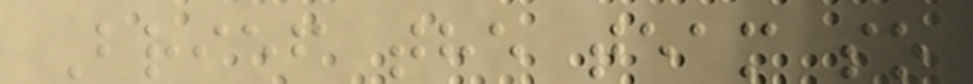Brief the team so
